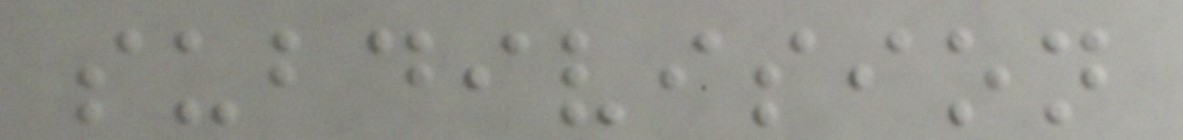subdivision
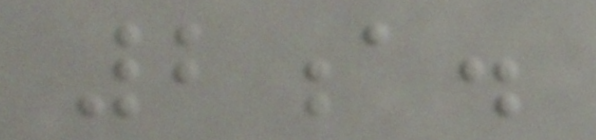2a.
